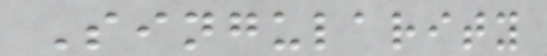Singularity
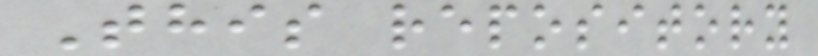This repository
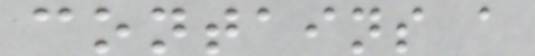contains a
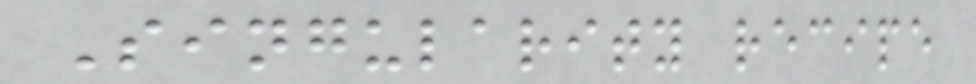Singularity recipe
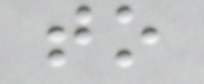to
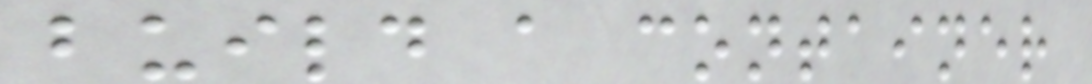build a container
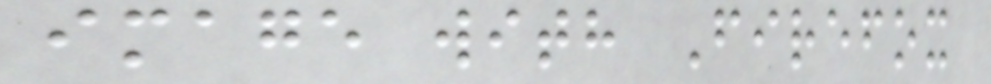image with Firefox
